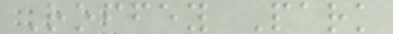Roffey Park
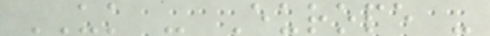UK - Europe -
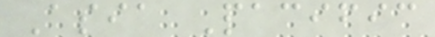Asia Pacific
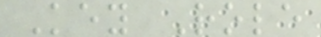Key Role
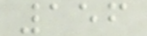156
